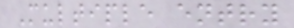Multiple entry
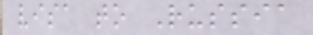visa to Russia
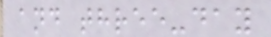and three-day
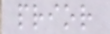prior
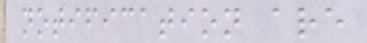notification are
